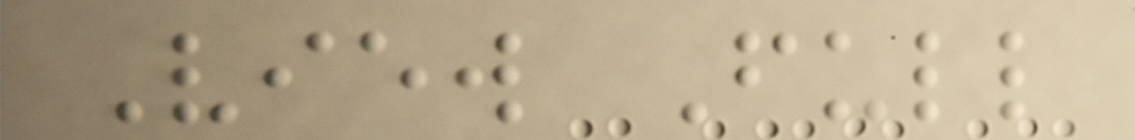View Full
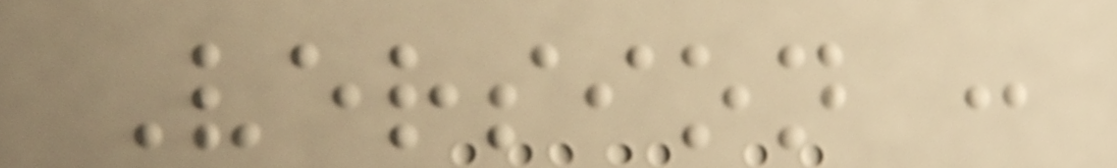Version :
